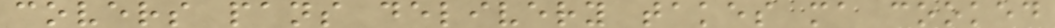covers pans delivery takes ma cooked
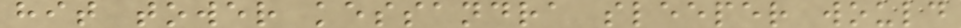hit tower kessandra sleeper would
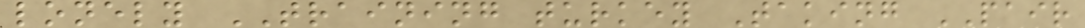lonely TRAINING turkey Taking PAIR
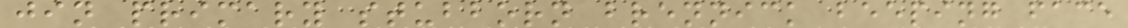jin primary stubborn brennick beeping face
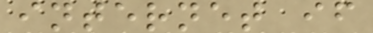internet if
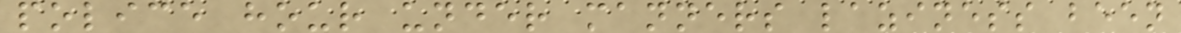police hour under manners laziness been
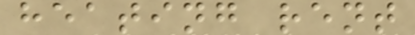heating rent
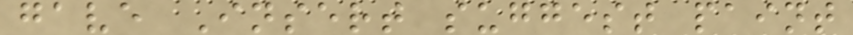gave Insert suggest paint
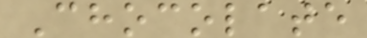Chocolate
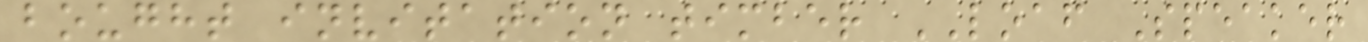bought invitation timber LOAF Speaker
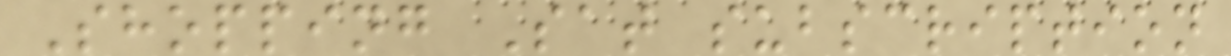Shopping Sat subscription
